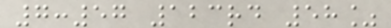7:57 123rd 58%
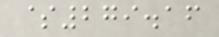$279.16
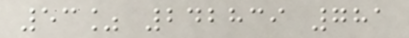53% 242839 781
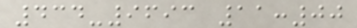434-9693 11:00
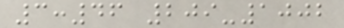3:46 209-1002
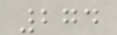274
